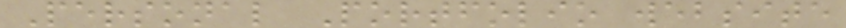Personal Portfolio website
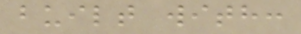built with:
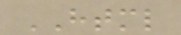HTML
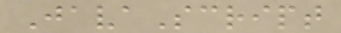JavaScript
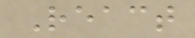React
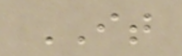IT
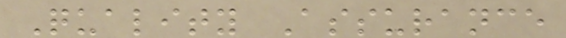Quality Assurance
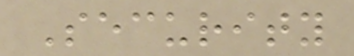Security
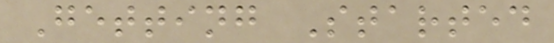Getting Started
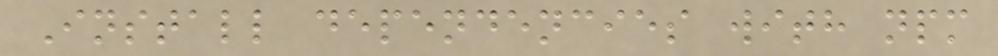Install dependencies with npm
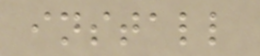install
